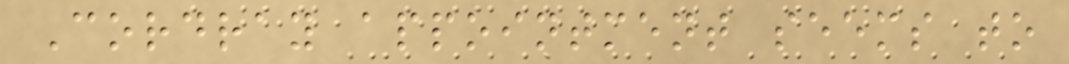Cordray appointment seems to
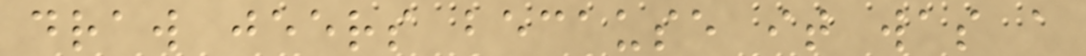draw jeers because it was a
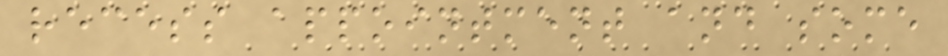recess appointment and some
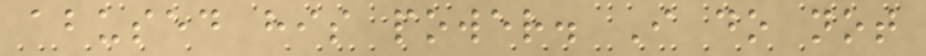abused his power. I do not
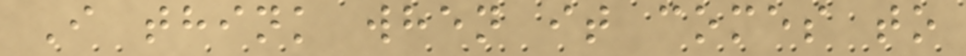I think when it comes to
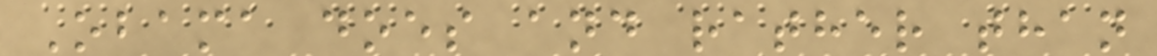Obama does and rather than
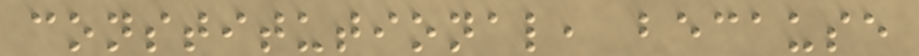constitutional, because
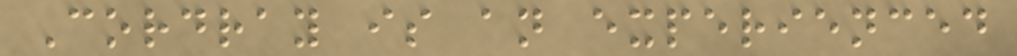Cordray is an experienced
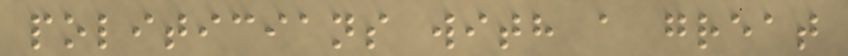politicians with a great
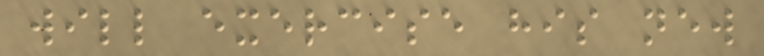will exercise his new
